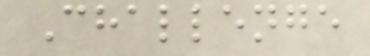Challenge
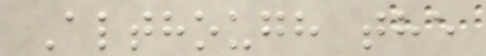Although the
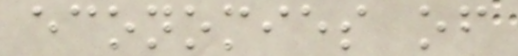economies of
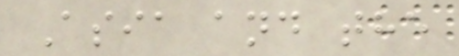Asia and the
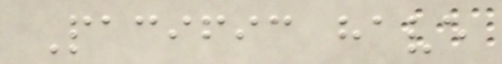Pacific have
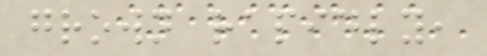grown rapidly,
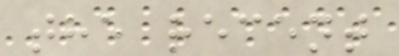the recent
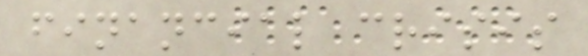financial crisis
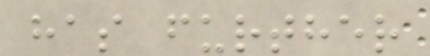has further
